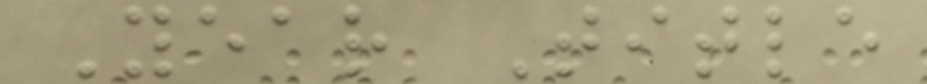Year Title
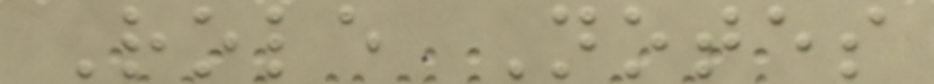Role Notes
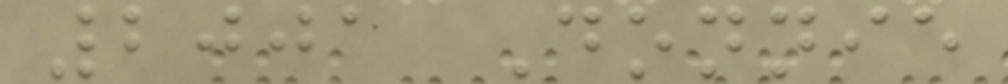2001 Donnie
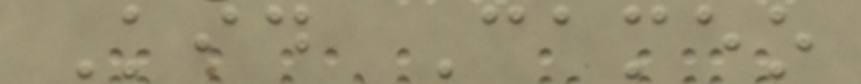Kid Cameo
